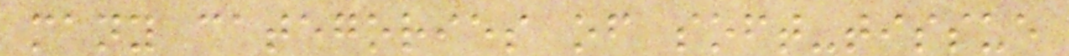many categories of soft-tissue
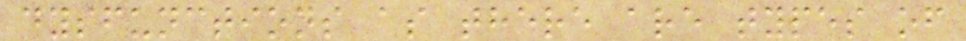dysfunctions as there are types of
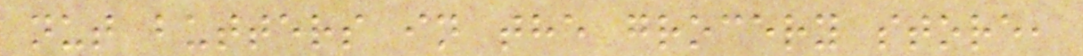nut butters in the grocery store,
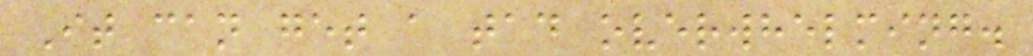It can get a tad overwhelming.
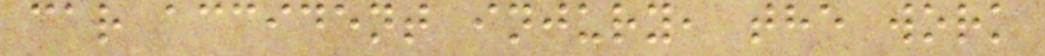car accident injury, the work
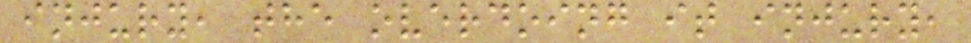injury, the overdoing it injury,
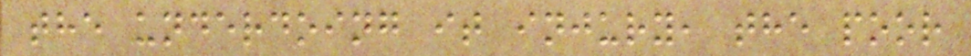the underdoing it injury, the poor
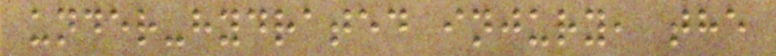under-hydrated injury, the
